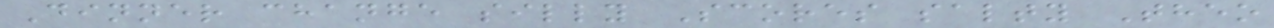Dinner change silly Scores salty Theo
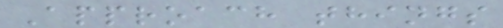Approach things
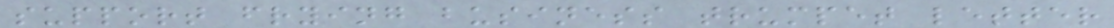support frying business trumpet letter
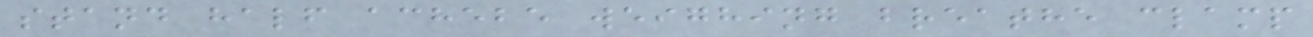stand half achebe weighing breathe clamp
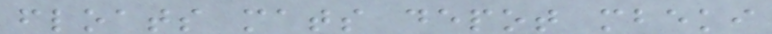floats mats depot mbeki
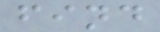find
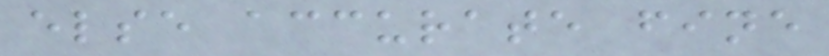else accurate fine
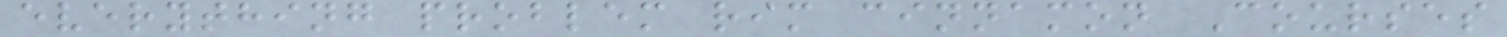everything problem rim cinnamon Courses
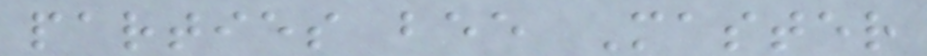parties bee Master
